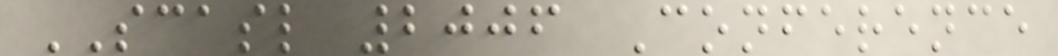SCASL 2006 Conference
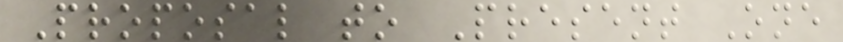Proposal to Present One
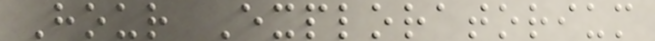Hour Exploratorium
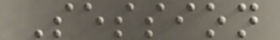Session
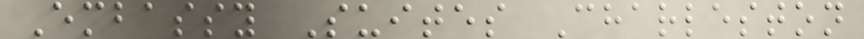Embassy Suites Charleston
